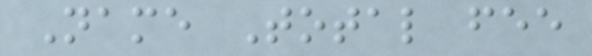Name Total fee
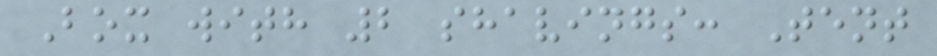Box with 2 shavings: Tent
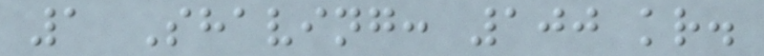1 Shaving: 100 kr.
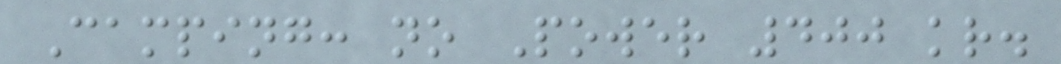Camping: no Power 400 kr.
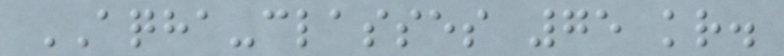AQHA-classes 75 kr.
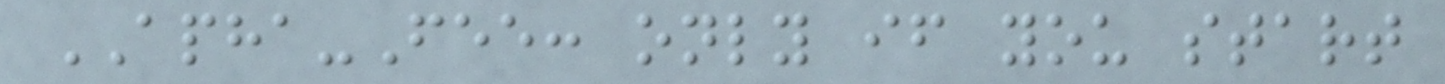APHA-Fee: only if you start
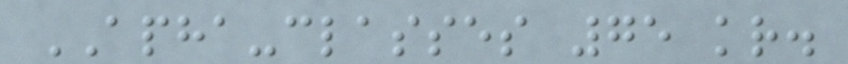APHA-classes 75 kr.
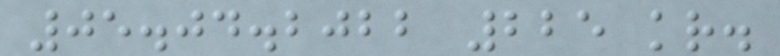05.04.2022 225 kr.
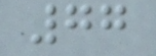77
